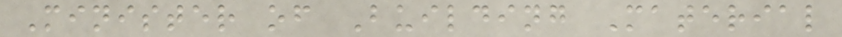Minister of Building Material
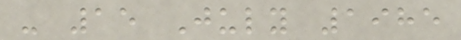- 15 July 1985
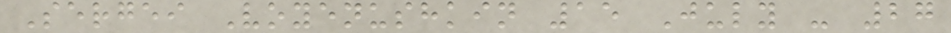Sergei Voyenushkin 15 July - 27
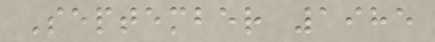September 1985
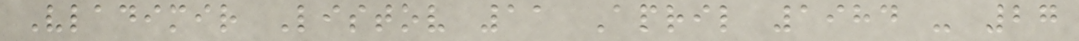Vladimir Listov 11 April 1984 - 27
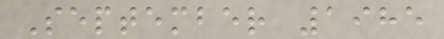September 1985
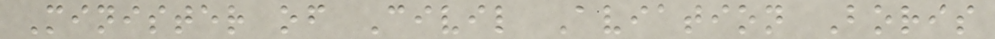Minister of Civil Aviation Boris
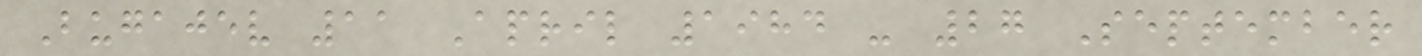Bugajev 11 April 1984 - 27 September
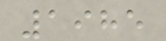1985
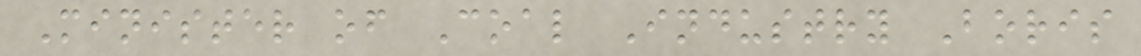Minister of Coal Industry Boris
